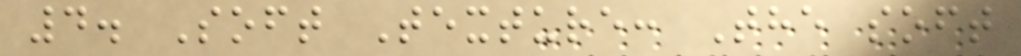4. Soft Texture: The soft
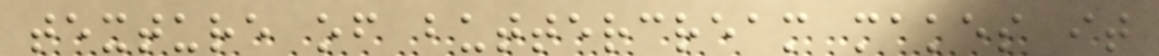texture of buttercream makes it
